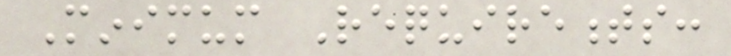Minimum Requirements:
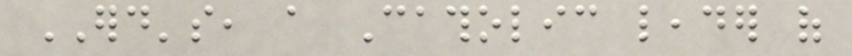ERD's, a Catholic leader of
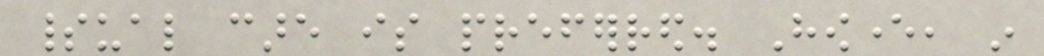spiritual care is preferred. However, in
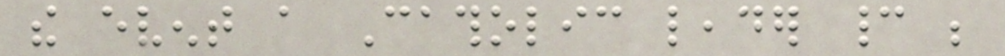the event a Catholic leader cannot be
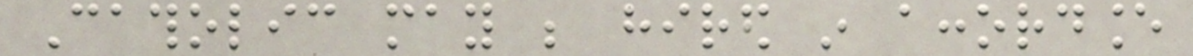Catholic may be hired in accordance
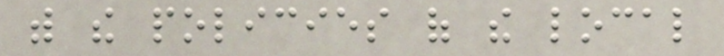with the policies of the local
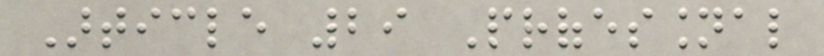Article 29 Professional
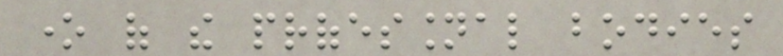one of the professional bodies
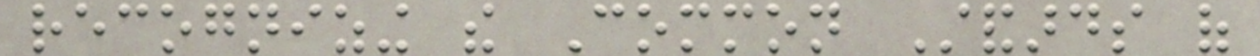recognizing the Common Standards of
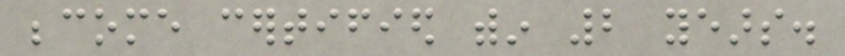become certified within 2 years.
